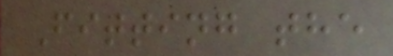Fitting the
